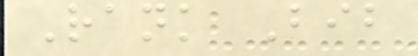Rank Bib
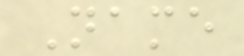Name
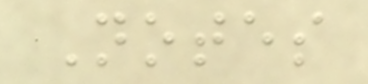Notes
